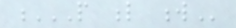P L W
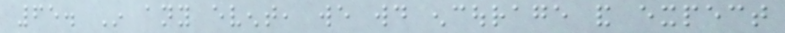65. In any event, we would encourage and expect
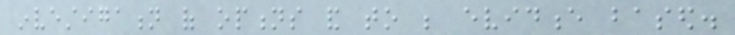investigation of options and to be evidence based.
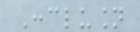Conclusion
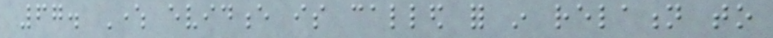67. Where evidence is called for in relation to
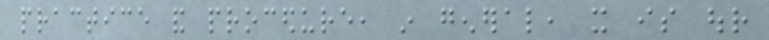practice and procedure, in general, it is our
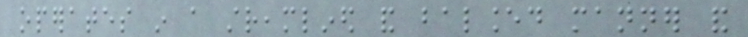operates in a streamlined and balanced manner and
